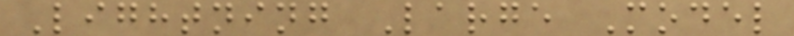Lightning Large Model
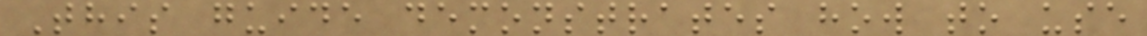This guide demonstrates how to use
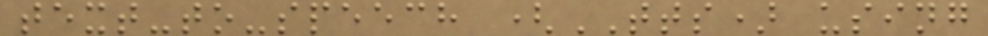text-to-speech (TTS) using
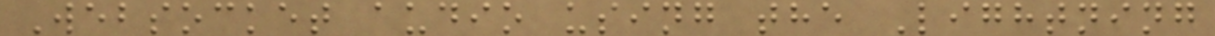Websocket audio using the Lightning
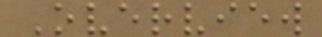Overview
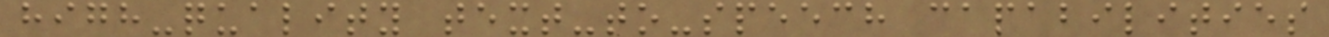high-quality text-to-speech capabilities
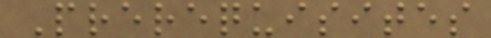Prerequisites
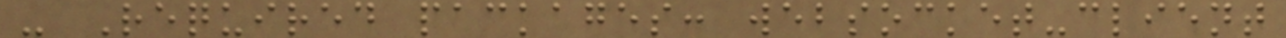- Required packages: websocket-client
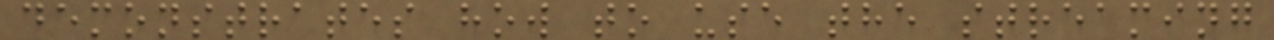demonstrates how to use the streaming
